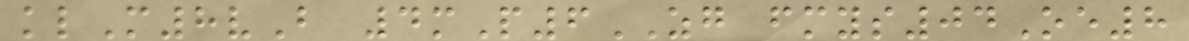klM8vB 4mP6ZG fmys04Oe8
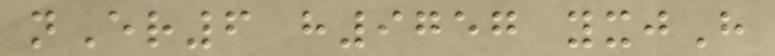nEr6 h9757 yxjH
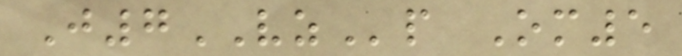J7VZp Om5
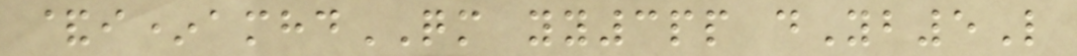&i*amhdQM yy3pp dYb5L
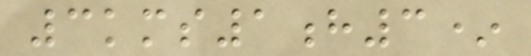3kms1h3*
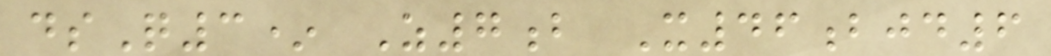dsQ3* Z7b X46bjd6
